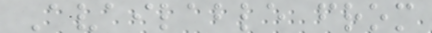Available from
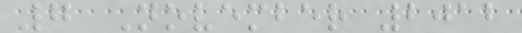7 November 2012
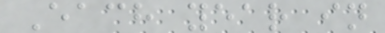Each year in
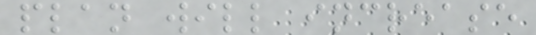plan will increase
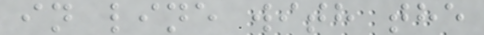in line with the
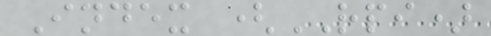Index (RPI)
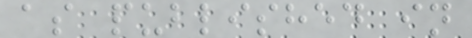as published in
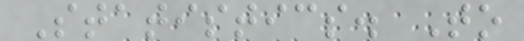Statistics. To
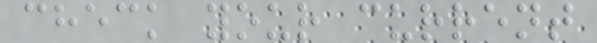check your current
